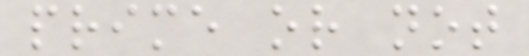prime or not
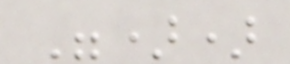"))
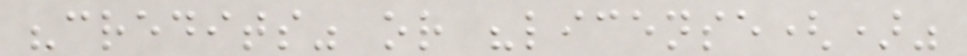"credits" or "license()"
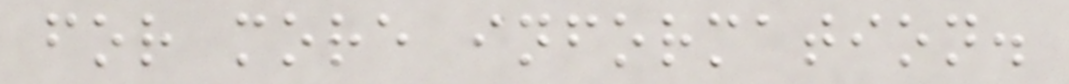for more information.
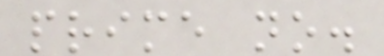prime no.
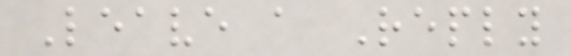Leave a Reply
